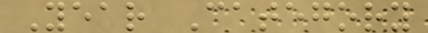Year Category
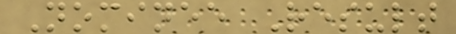Nominee Result
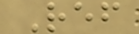Ref
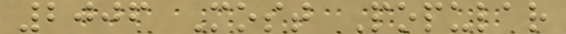2006 Most Popular
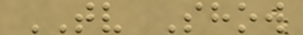TV Show
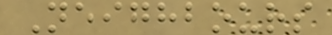Neighbours
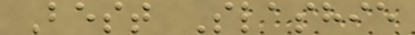Best Slashie
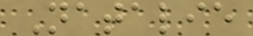Natalie
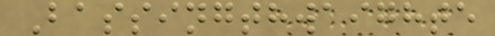Bassingthwaighte
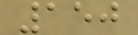150
